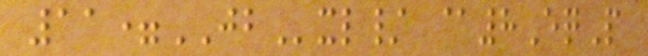11=JBxl/ @8EqP
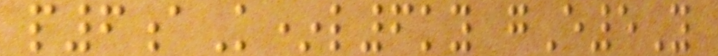p6aK*l6ky gE5Y
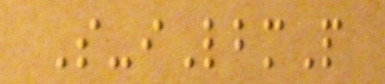S-iLbmP
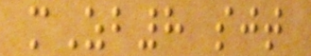mZb8 sjt
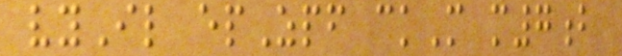vyIl epZpf ckM m7b
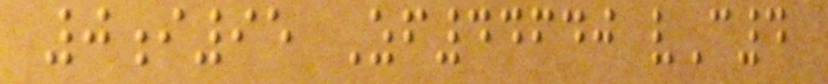0i95 Zf44640 vC4
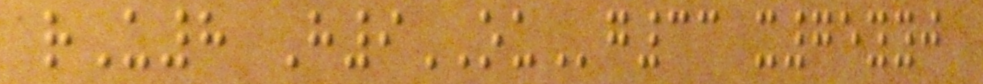rU8 H9OUg33 x75yyj
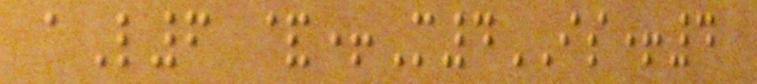aL6 &+M4IS+4
